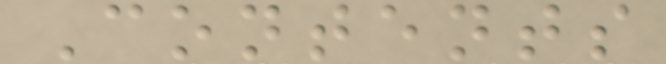Contents
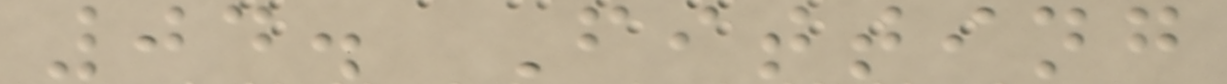04. Fitting
